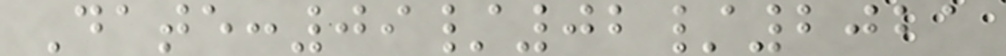Date:09/02/2021
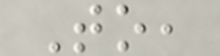To,
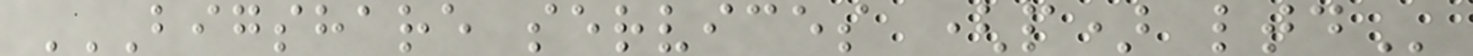BIGSHARE SERVICES (P) LTD
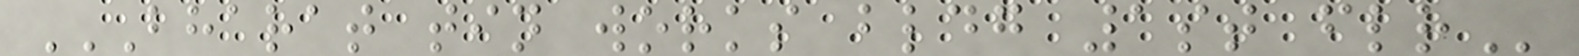BHARAT TIN WORKS BLDG 1ST FLR
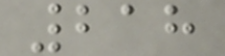218
